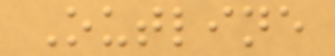Outline
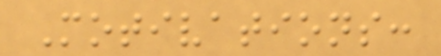Motivations:
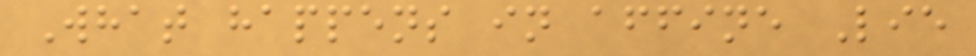What happens in affine Lie
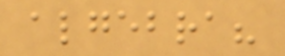algebra?
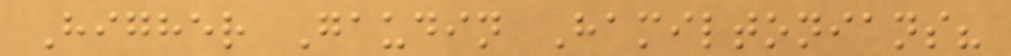Higher Gaudin Hamiltonians?
